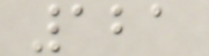121
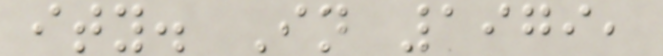ity. In 1979,
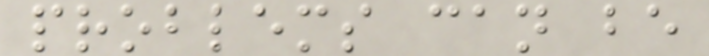problems can be
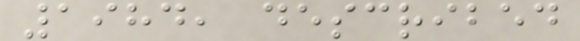1984, described
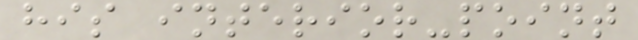his interior-point
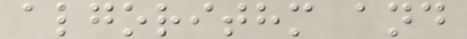algorithm and
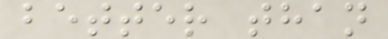better than
